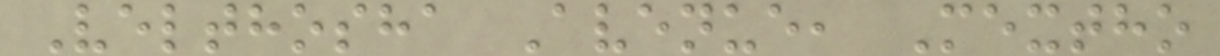Velthosha Avenue, Mextho
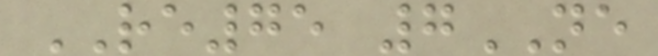RE75 7NE
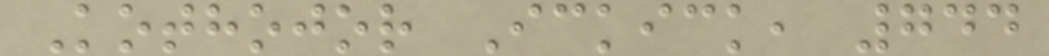Kothojor Ickick, 744
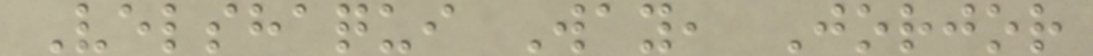Velshaqui Way, Jorjor
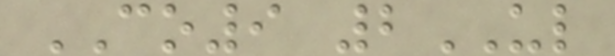CO9 2UL
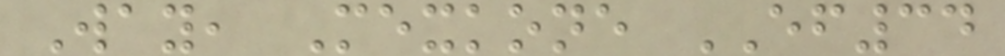Way, Mexkone EF34
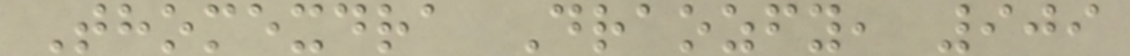Thomexdra Draozfy, 909
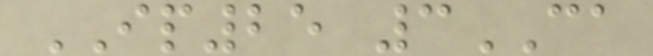IP25 3CA
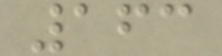163
